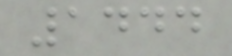1444
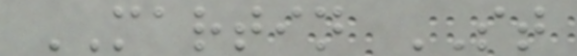MARTIN ST
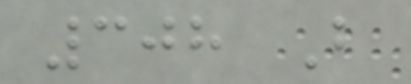308 B
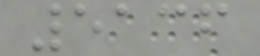5136
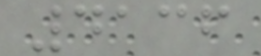4136
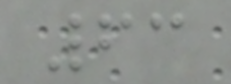63
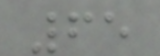65
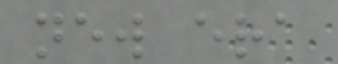new era
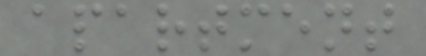apartment
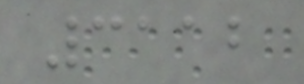3112
